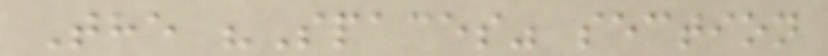The "Spaces" section
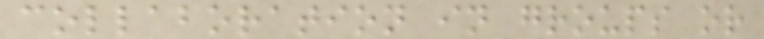collaboration in groups or
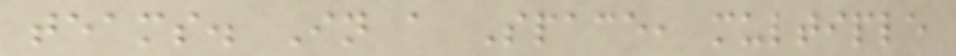teams. In a Space, multiple
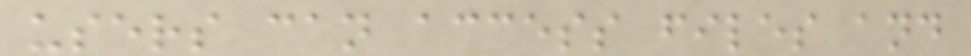users can access files and
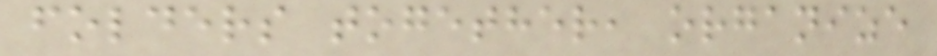folders together, organize
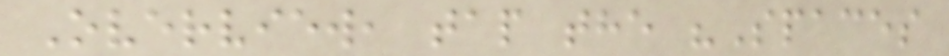Overview, tap the "Spaces
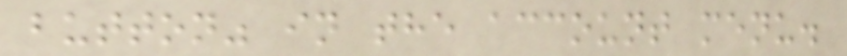button" in the account menu.
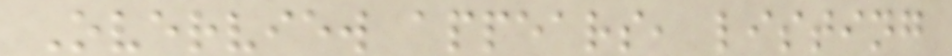Overview appears, listing
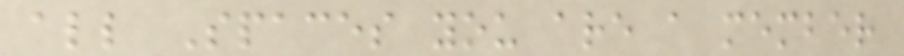all Spaces you are a member
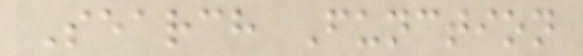Search Function
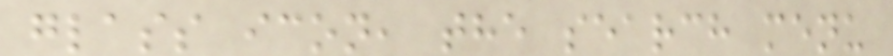glass icon, the search menu
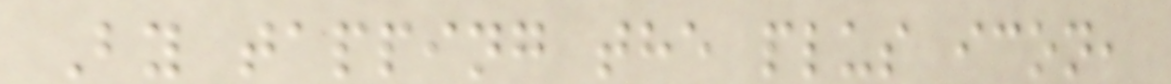By tapping the plus icon,
